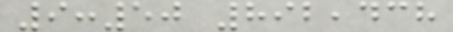9:50 892,438
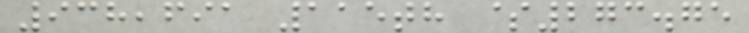938,691 115th $273.75
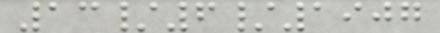13/6/1907
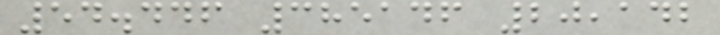54.446 385146 20,142
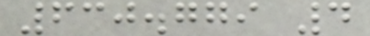630.779 4
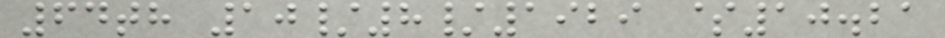64th 10/8/1929 $10.21
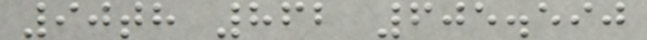90th 862 605.590
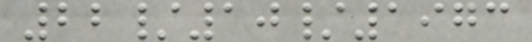22/10/1973
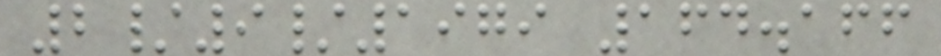2/9/1979 164.166
